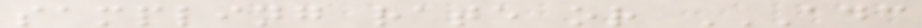sampling rate or ADC
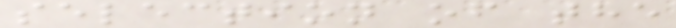selection of the
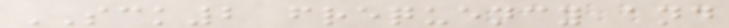SCK2 frequency and
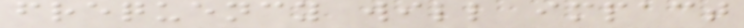frequency will impact
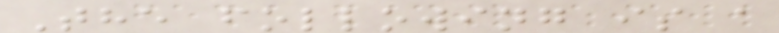The following is a
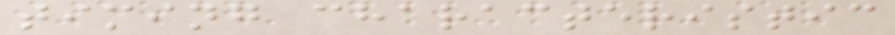timing characteristic
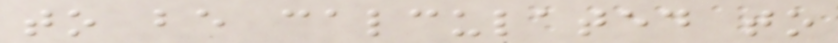to be calculated to
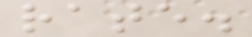rate.
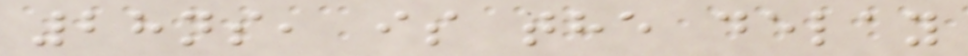28ns, is the delay
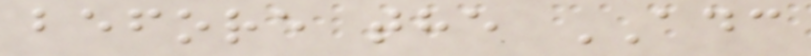before the ADC
